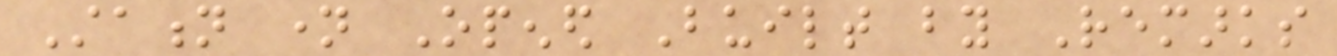Station name Opened Built by Remarks
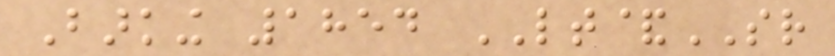Barking 1854 LT&SR
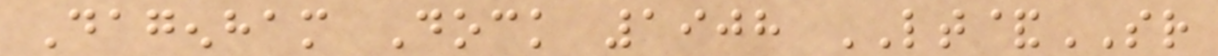Dagenham Dock 1908 LT&SR
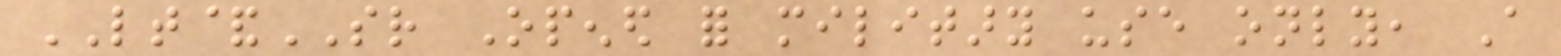LT&SR Opened for military use only, A
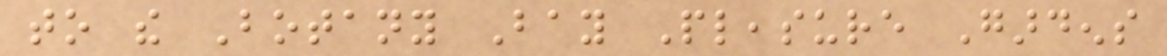to the Botany Bay Pleasure Gardens
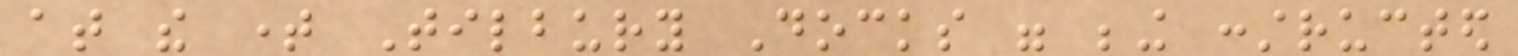at the time Tilbury Docks were being constructed
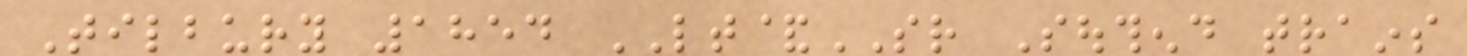Tilbury 1854 LT&SR Southend trains
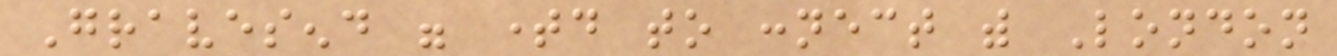Gravesend were timed to connect with London
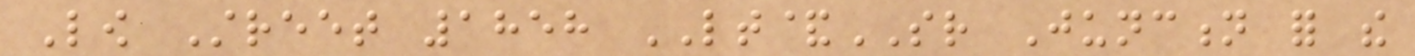Low Street 1858 LT&SR Junction for the
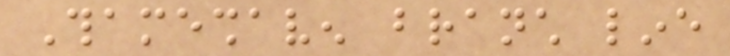Thameshaven branch line
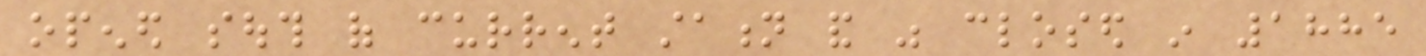opened south of current station and was closed in 1885
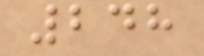248
